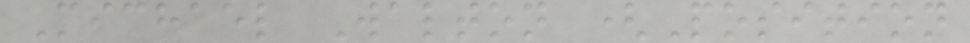Michael Walton (Position
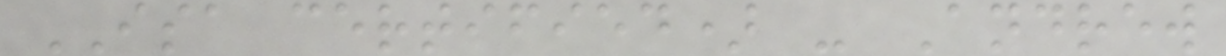ISA certified) - Andrew
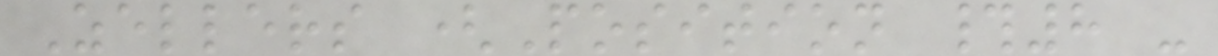Zellers (Position #8 -
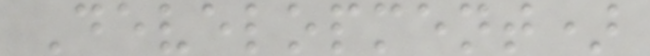Development)
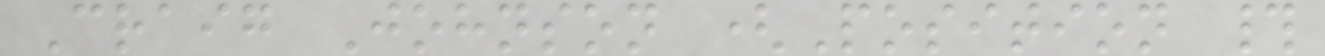Craig Johnson (Position #
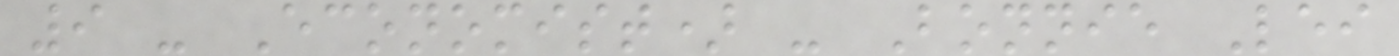9 - Economist) - Bonnie Lei
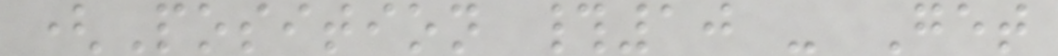(Position #10 - Get
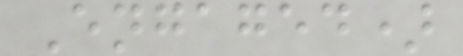Engaged)
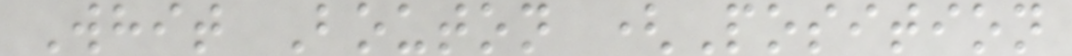Whit Bouton (Position
